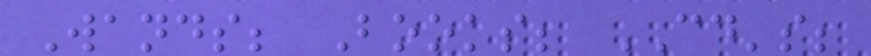Wands; Books; CD's;
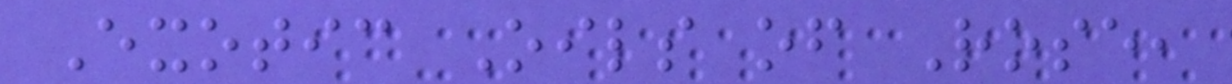Exotic Oils of Rose,
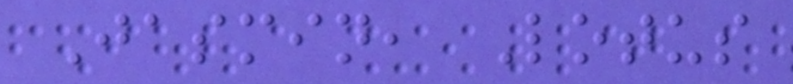Jasmin, Lotus
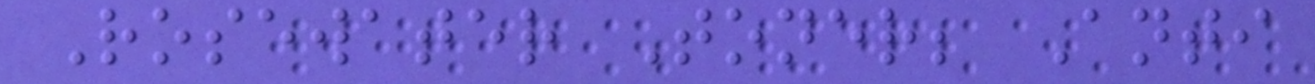Rosewater Toner; Anti
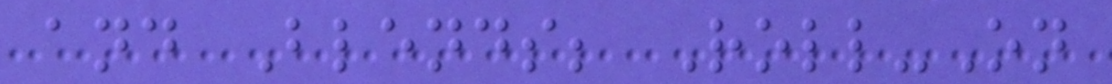and Blends; Roll-On
